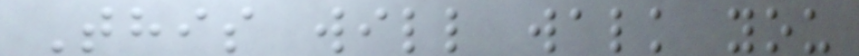This will walk you
